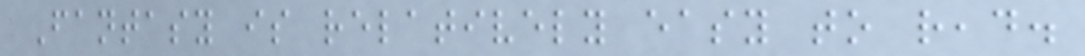Fantasy is relatively easy to read.
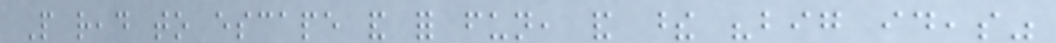People read to escape and for fun, and these "big ideas"
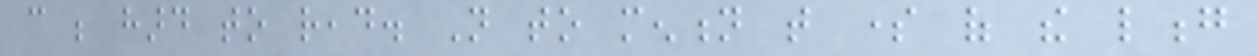can be hard to read. Not to mention that some of the long
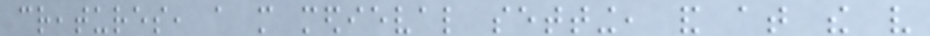creatures, a more medieval setting, and at the very
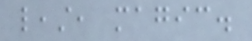least, magic.
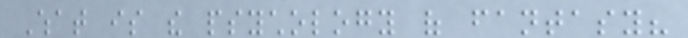What is the psychology of fantasy?
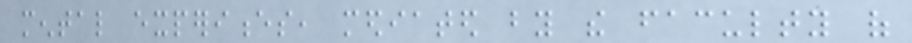mental experiences, mediated by the faculty of
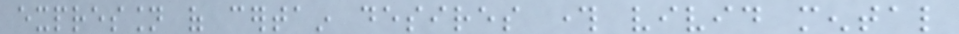expression of certain desires through vivid mental
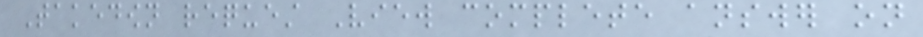Takedown request View complete answer on
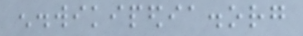en.wikipedia.org
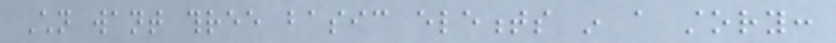Children want three basic elements in a story:
